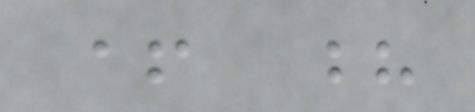+ ?
